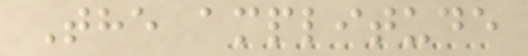The amplitude
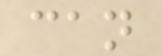can
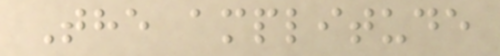The amplitude
